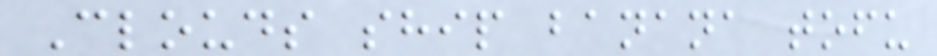Clouds ship banana tofu
